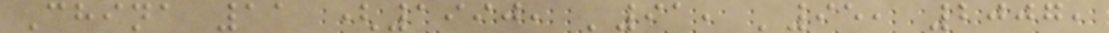China 11 (1990, '91, '95, 2007,
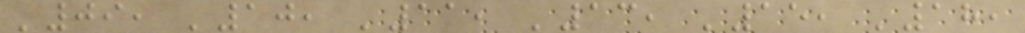'09, '10, '11, '13, '15, '18,
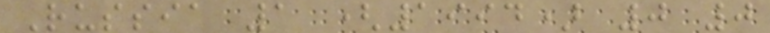Russia 1 (1994) 0 0
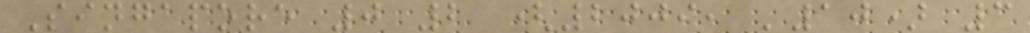Singapore 0 2 (2009, '10) 3
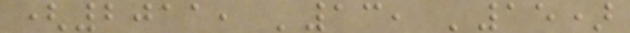(2011, '13, '15)
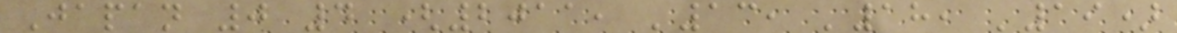Japan 0 4 (2011, '13, '18, '19)
